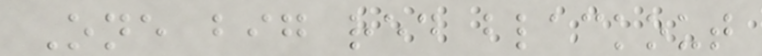One big red blackout
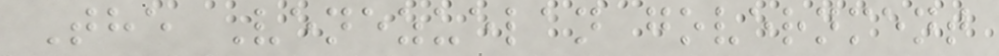The Venezuelan government
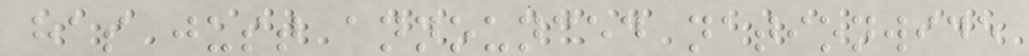has just announced nationwide
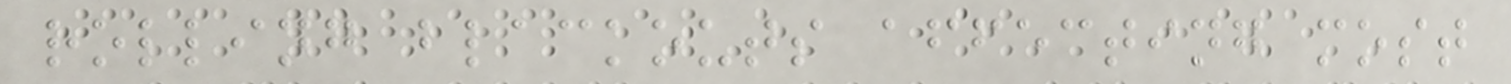rolling blackouts affecting most
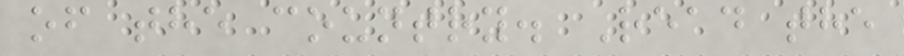of the country. Read the
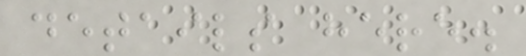details here.
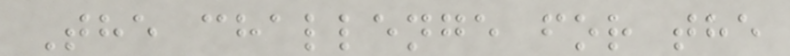The challenge for the
